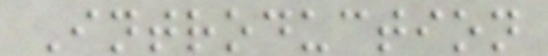Introduction
